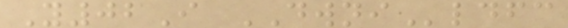Y02I DWNIldfc
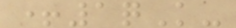+1qK-
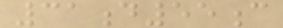31d55c
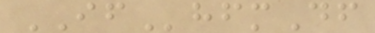IFhfmDf
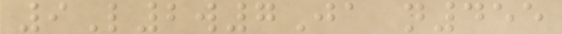9L2w7Ja n455
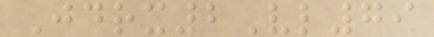Jdrx2Vl79
